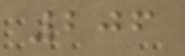206
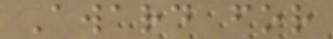Award for
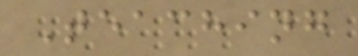Teaching
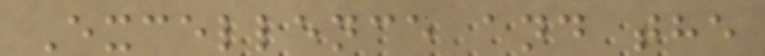Excellence and the
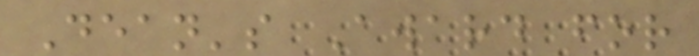Dean's Award for
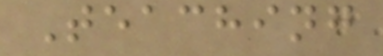Teaching
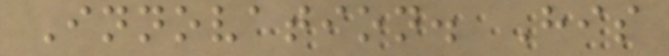Innovation. His
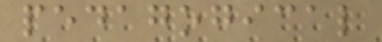pedagogical
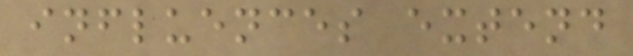influences extend
